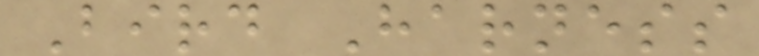Bird Harness
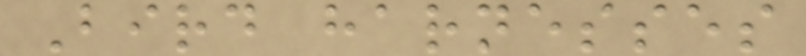Bird harnesses
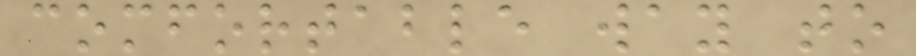comfortable way to
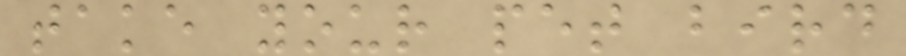take your pet bird
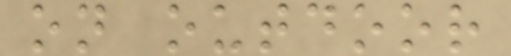on outdoor
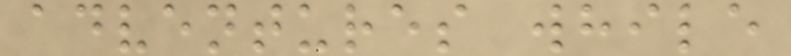adventures while
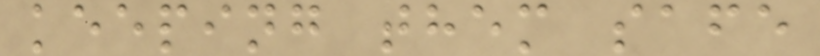keeping them safe
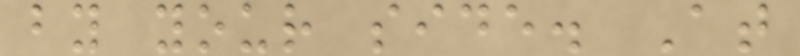by your side. At
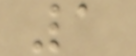1
